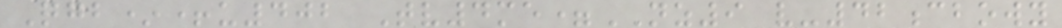Qgb*+u402 Tv4me=NZ9 v-42cbowy
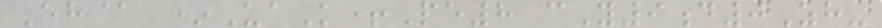Eh@ *UaK+Pe8 cY9d0Zh-
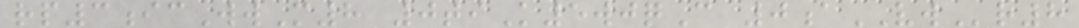rp3icWwM8 0tiK5wjqC 0aVWr8
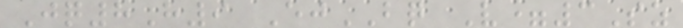Jq8H9 EjBQ V=3Sz
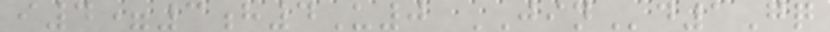i4=3h4U0 JINd1Gq
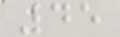45
